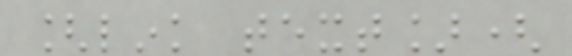[link text](
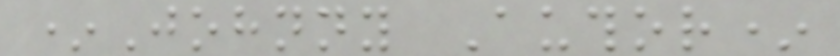*Johnny Author*
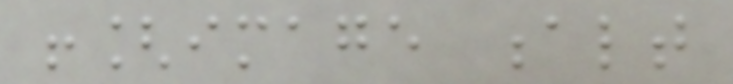![image alt
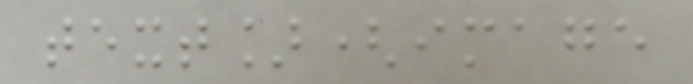text](image
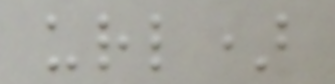url)
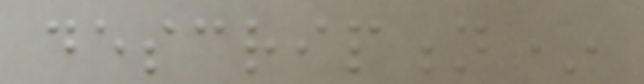description*
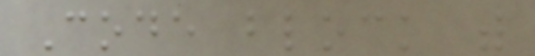Code block with
